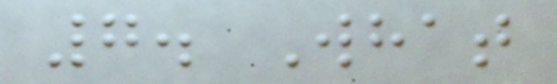7. What
